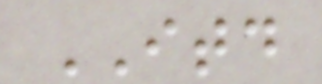ITD
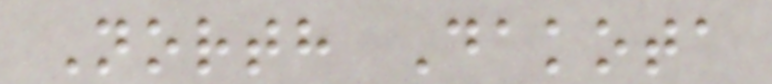North Dakota
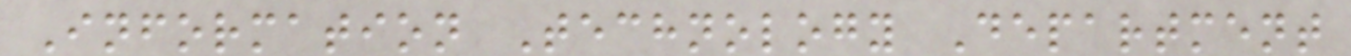Information Technology Department
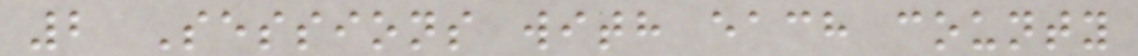2 Sessions with each county
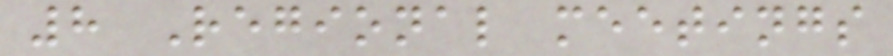8 Regional meetings
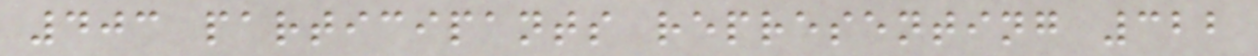403 participants representing 322
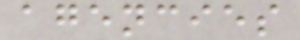agencies
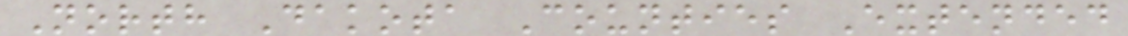North Dakota Counties Extended
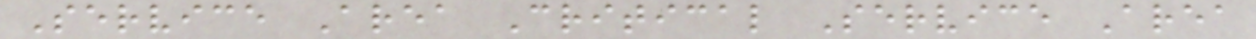Service Area Critical Service Area
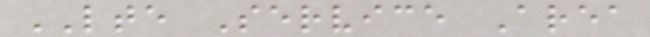LTE Service Area
